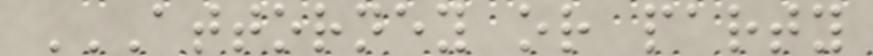ATTORNEY OR PARTY
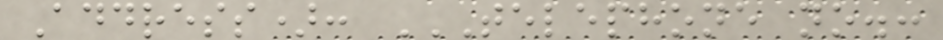Address): TELEPHONE NO.:
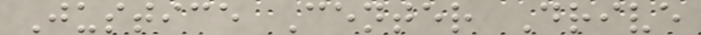Justice Center Drive
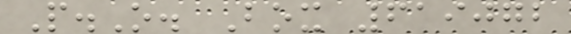P.O. Box 619072
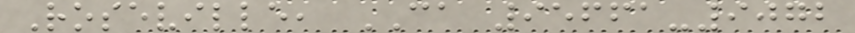Roseville, CA 95661-9072
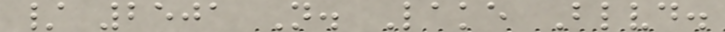/ 2501 N. Lake Blvd.
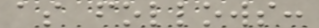as follows:
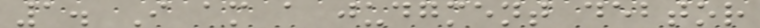1. I am a judgment debtor
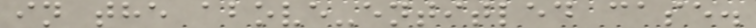in the above-entitled case.
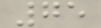75
